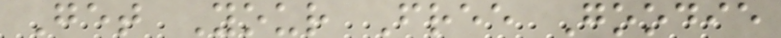Get Your Free Goodie
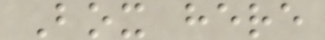Box here
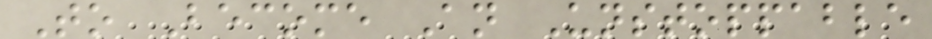To Become An Unstoppable
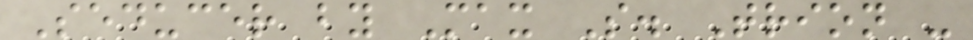Seducer by Max S. Trion -
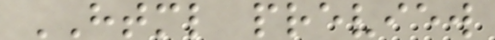HTML preview
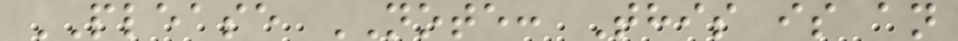PLEASE NOTE: This is an
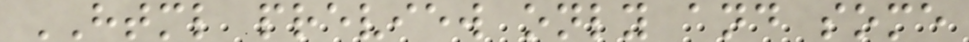HTML preview only and some
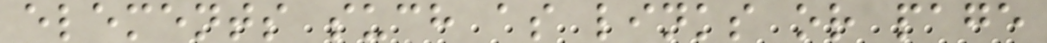elements such as links or page
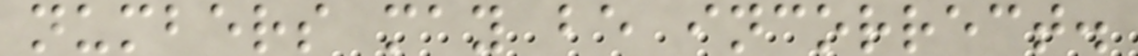numbers may be incorrect.
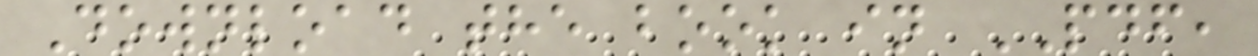Download the book in PDF,
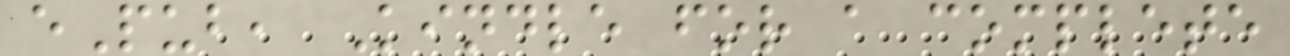ePub, Kindle for a complete
